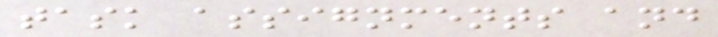task assignments and
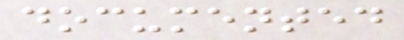documented
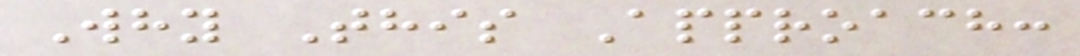Why This Approach:
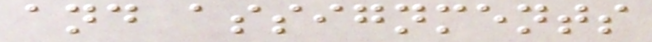and assignments
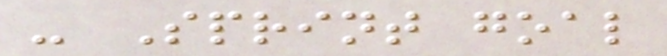- Sprint goal
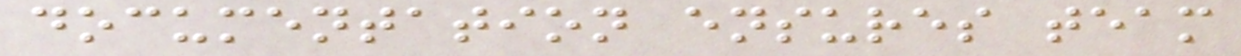documentation ensures team
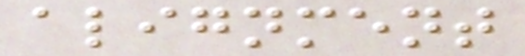alignment
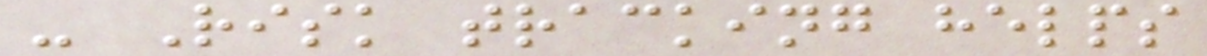- Risk tracking helps
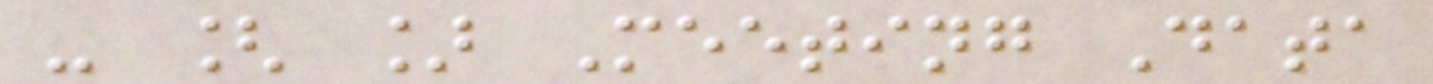- [ ] Meeting Data
